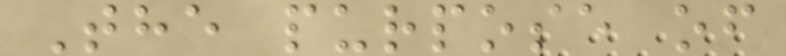The purpose of
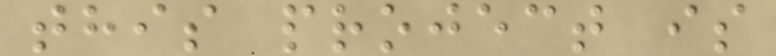this project is
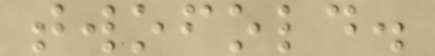twofold.
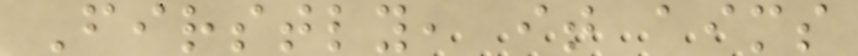Firstly, it aims
